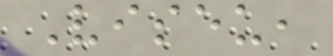Viseu,
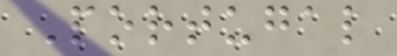Portugal
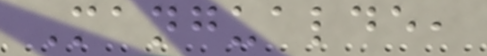Mangualde,
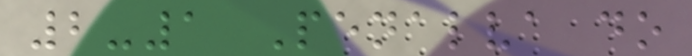2-1 Penalva do
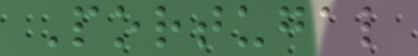Portugal
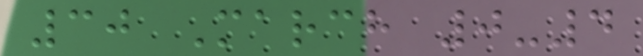30 March 0-4
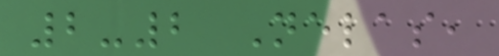2-2 Nelas,
